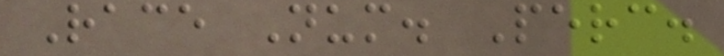Race Num. Perc.
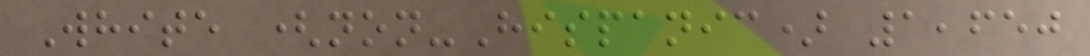White (non-Hispanic) 1,650
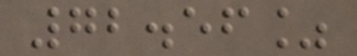72.56%
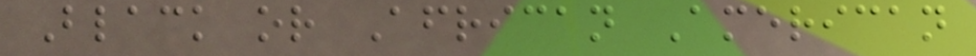Black or African American
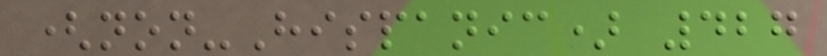(non-Hispanic) 427
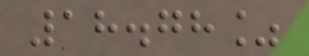18.78%
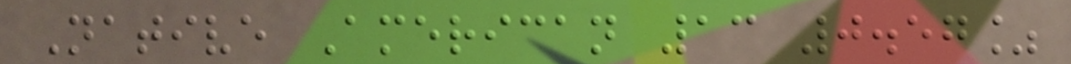Native American 13 0.57%
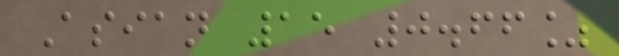Asian 15 0.66%
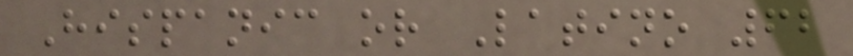Hispanic or Latino 62
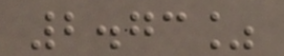2.73%
